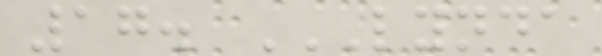17. LYNDA
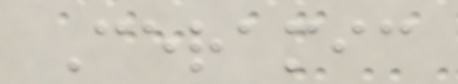Ceramic
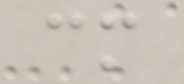cm
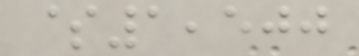$1,500
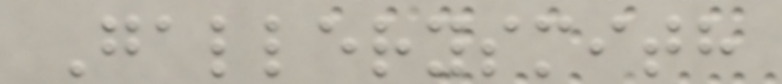Gallerysmith
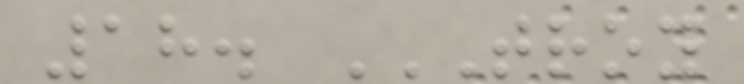18. TROY
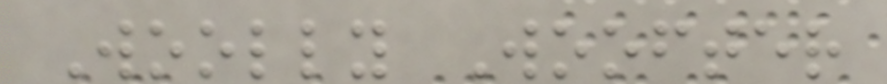Woolly Woofter
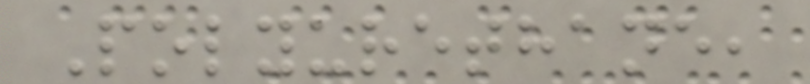Polyurethane,
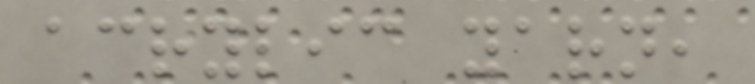acrylic yarn,
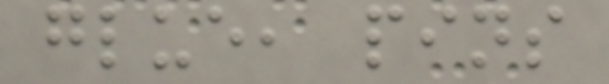glue, pins
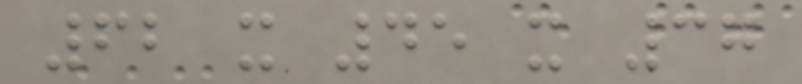62 x 45 x 37
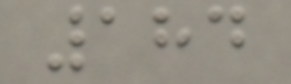184
